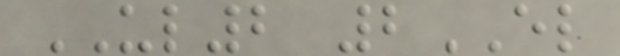UL2 2EL
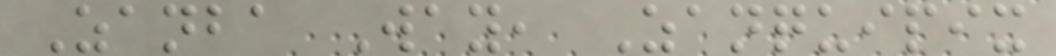Zanba Way, Zanquipix
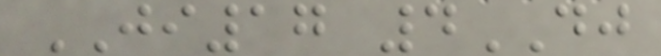JI17 4DJ
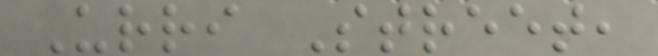Urri Street,
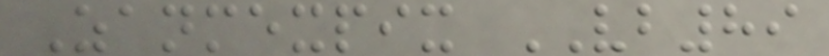Zanmexpix VB89
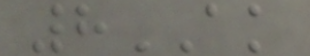8AK
